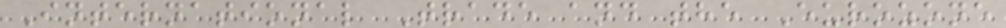International Trade and the Eurozone
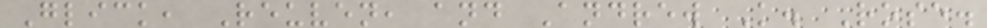Glick, Reuven, and Andrew K. Rose.
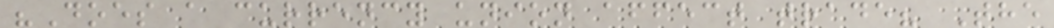"Does a currency union affect trade? The
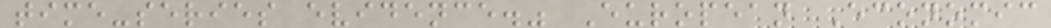time-series evidence." European Economic
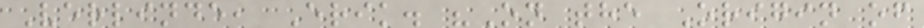Verlinde, Erik. "On the Origin of
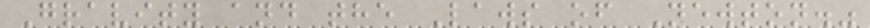Gravity and the Laws of Newton."
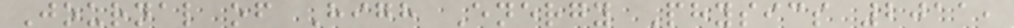Journal of High Energy Physics 2011,
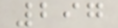297
